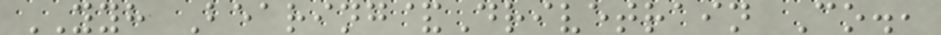YYH Bearing&Drivetrain Co.,
